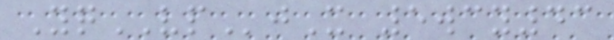YqVPjX 5wcy43
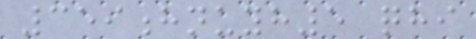359hnuyh5 qhi
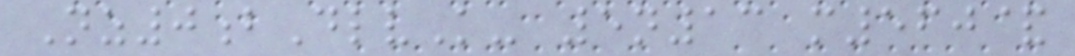Nz0bDlvK- 5n13 m560&
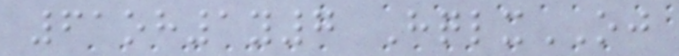61oh1y7 HqlxOJ
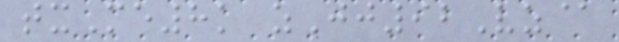txMe8k zJj92Vz@
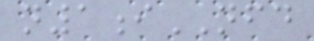n1iNFD
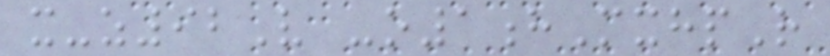x-z92V -o1hMxhpR
